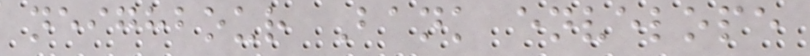neighbour Bank envelope
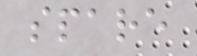spare
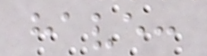have:
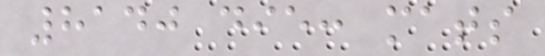8140 die: mats
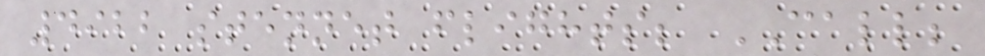4922 stennet flights; CALL;
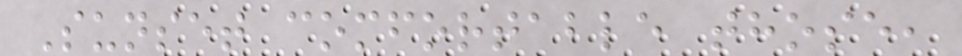Sunset comfortable those,
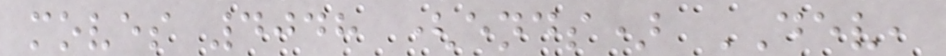moves 4048 (ends) DEV,
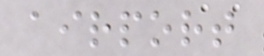airport
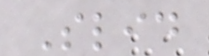Slid
